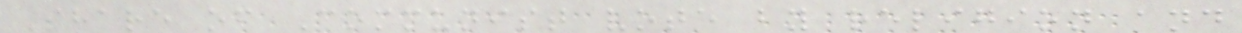Share of Communist vote by religion and
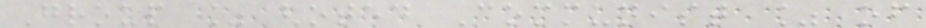Group % voted Communist % of
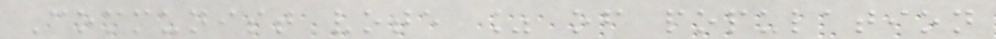Communist vote % of population
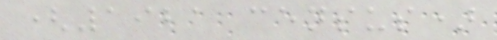(1921 census)
